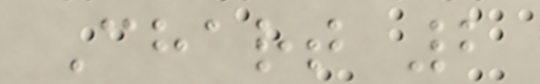Chart 2
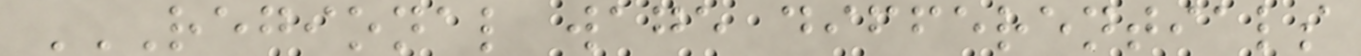REGIONAL WAGE DIFFERENTIALS
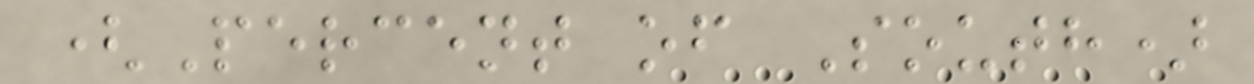(Percent of South)
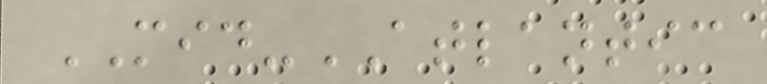MID-ATLANTIC
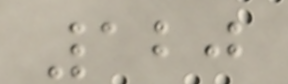120
